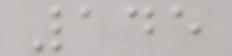145
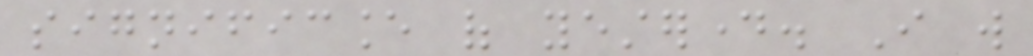significance of yesterday. I will
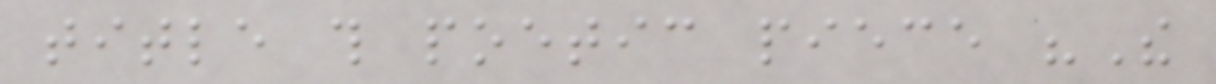title this poetic piece "The
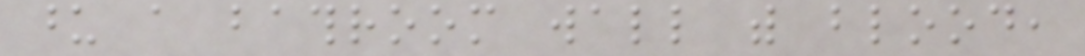upon a bathroom wall with blood,
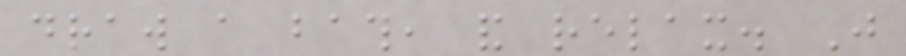draw a bath, and relax. Just
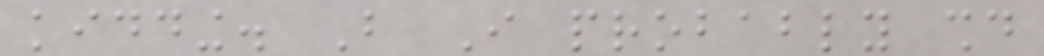kidding. But I probably should
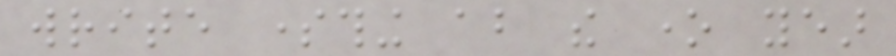write something about the one year
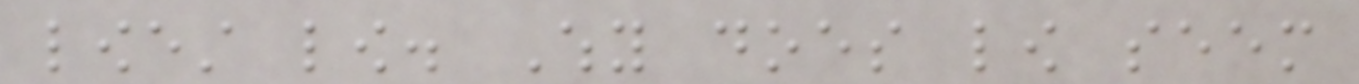lowest low. Why does low seem
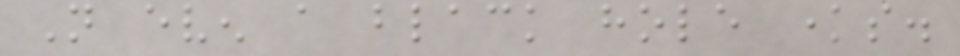Not even a black hole knows.
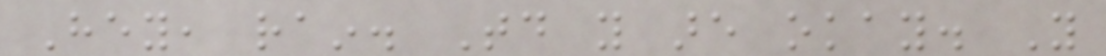Hey, rain. Today you are okay. You
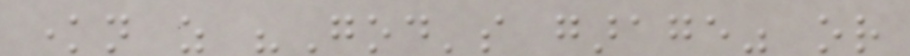known as "God's garage" or
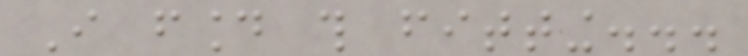I found this fitting...
